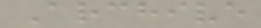Archive
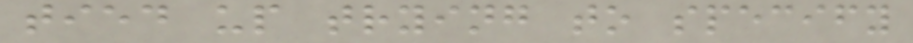tied up trying to specify
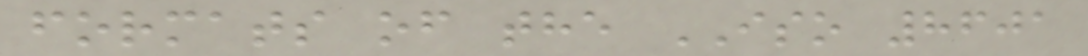formats of the ISO 8601
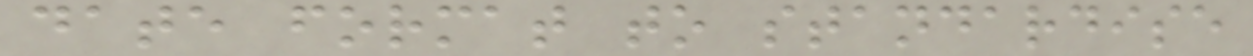date format to standardise
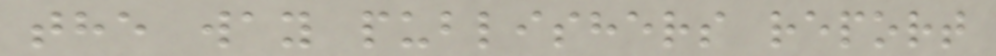the way publishers report
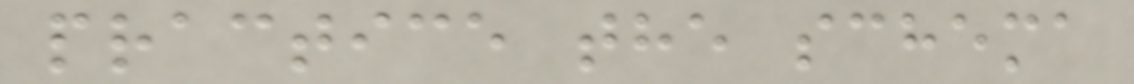practice the schema
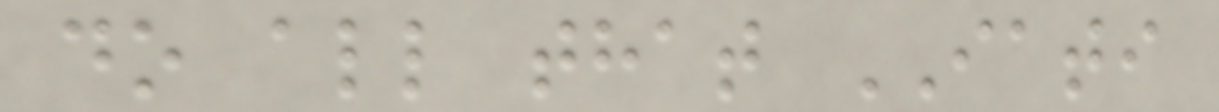do all that IATI
